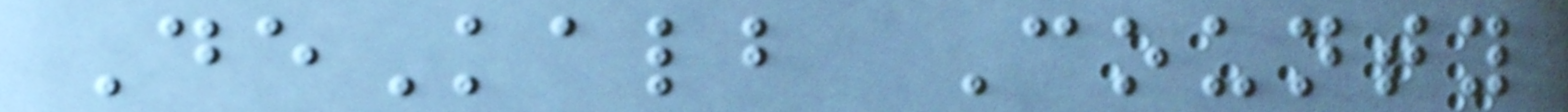DeKalb County
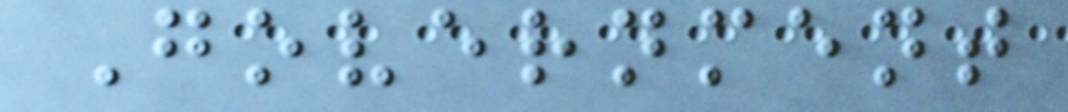Government
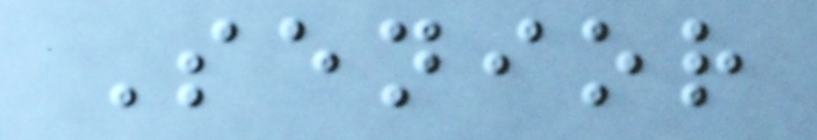Senior
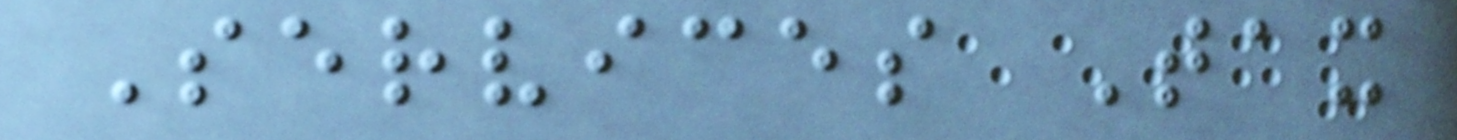Services Tax
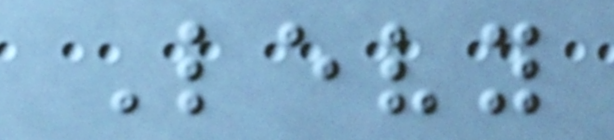Levy
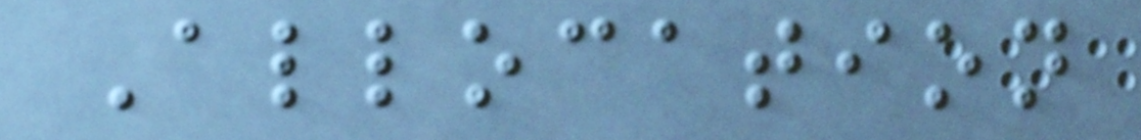Allocation
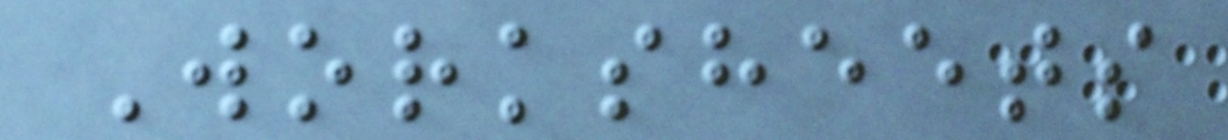Worksheets
